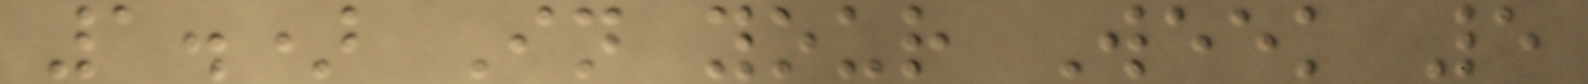1.) In your Week 5
